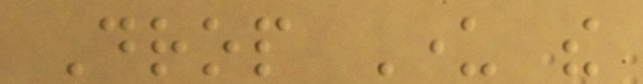Drop Under the
